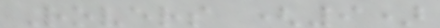Rovers (9)
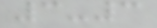3-3
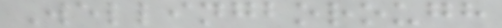Wellingborough
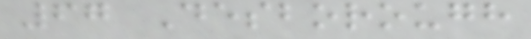67 Desborough
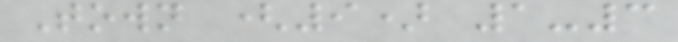Town (9) 1-3
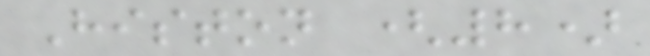Histon (8)
